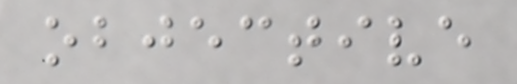objective
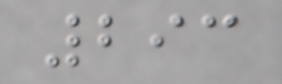293
